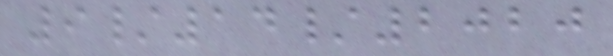9/14/2020
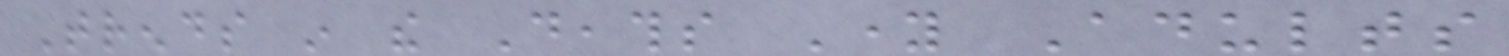Trends in the Deaths Young Adults
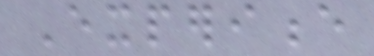Experience
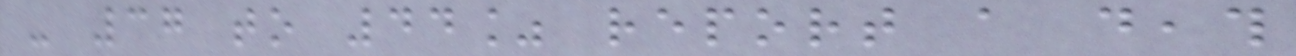- 37 to 44% report a death
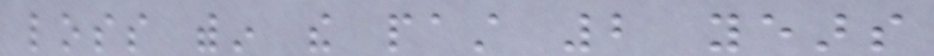loss within the past 2 years
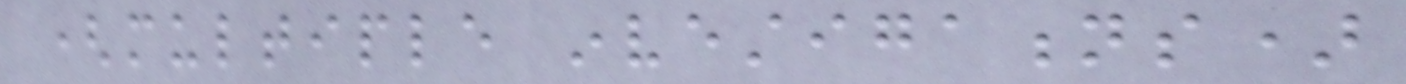(multiple investigations)
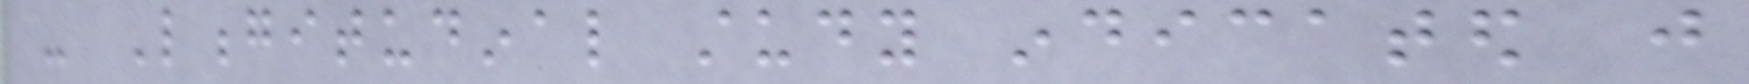- Longitudinal study indicated just
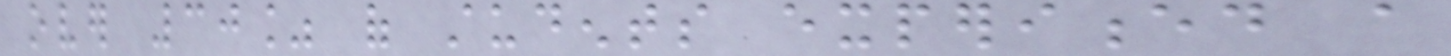over 30% of students experienced a
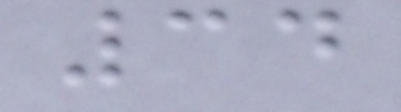34
